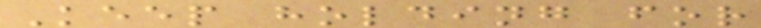Keep holding for
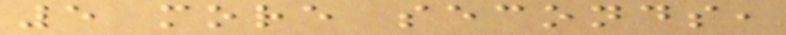5 more seconds,
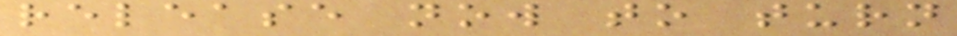release now to turn
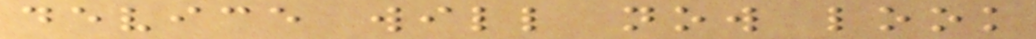device will now look
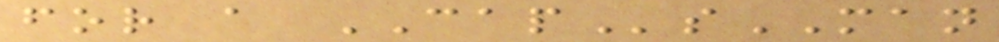for a CAPsMAN
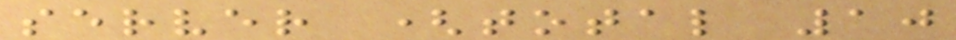server (total 10
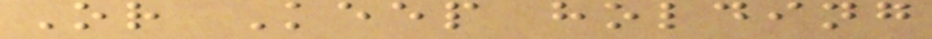Or Keep holding
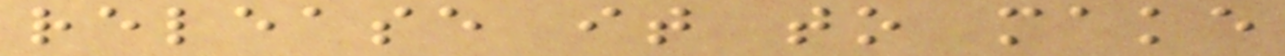release it to make
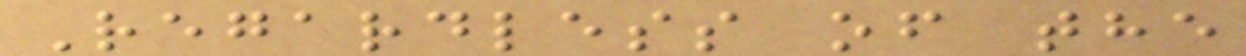Regardless of the
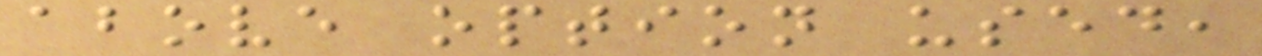above option used,
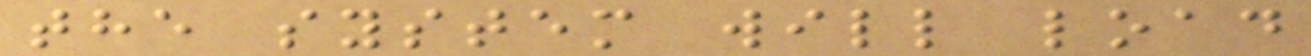the system will load
